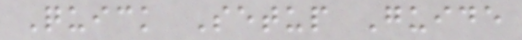Quick Setup Guide
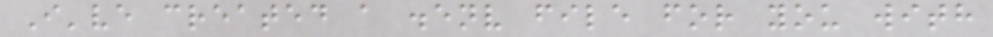I've created a .env file for you with
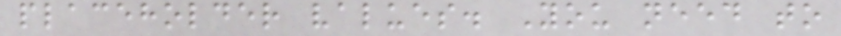placeholder values. You need to
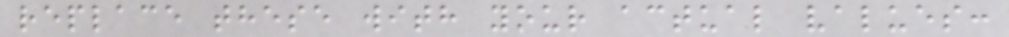replace these with your actual values:
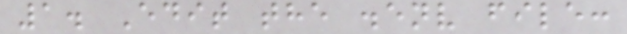1. Edit the .env file:
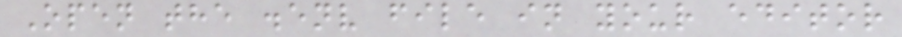Open the .env file in your editor
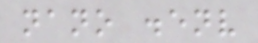nano .env
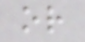or
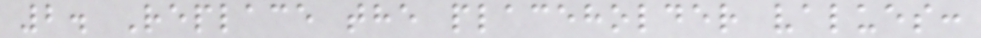2. Replace the placeholder values:
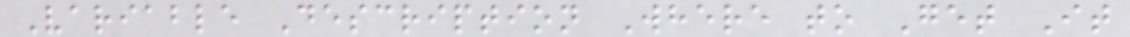Variable Description Where to Get It
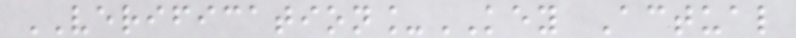VERIFICATION_KEY Actual
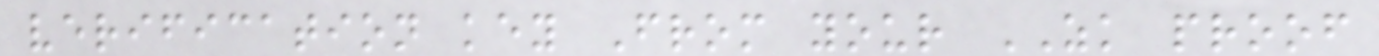verification key From your ZK proof
